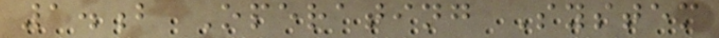1.b Operating System
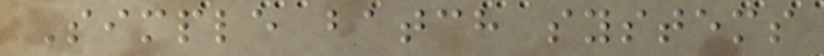Simple batch systems
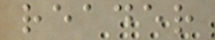reader
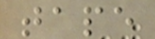tape
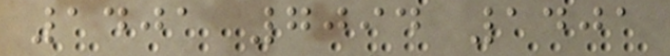1401 7094 1401
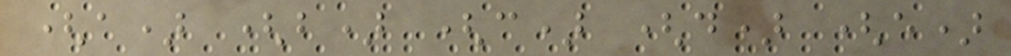(a) (b) (c) (d) (e)
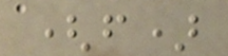(f)
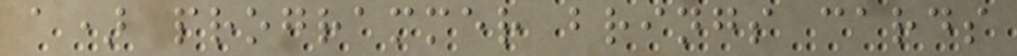a) programmer brings cards
